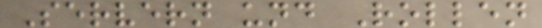Servern und Rollen
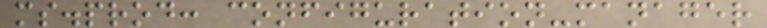ms.prod: configuration-manager
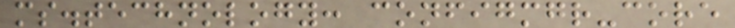ms.technology: configmgr-core
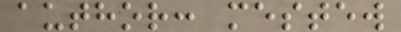author: mestew
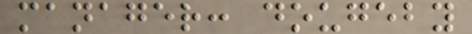manager: dougeby
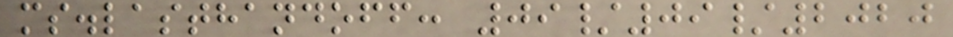ms.lasthandoff: 09/09/2020
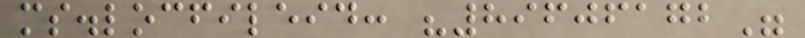ms.locfileid: "89606172"
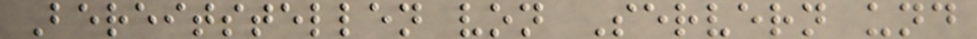Bereitstellen von Servern und
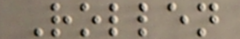Rollen
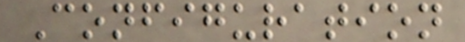Configuration
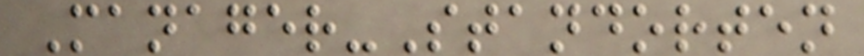Manager-Standorten
